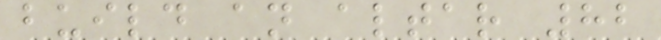build an altar 82
